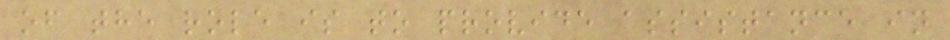of the role is to provide assistance in
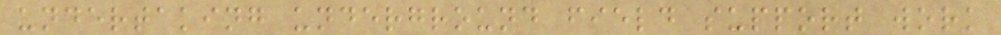undertaking underground field support work
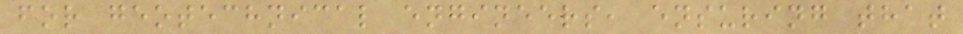for geotechnical engineers, ensuring that
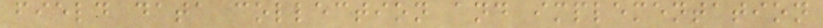field data collection and implementation
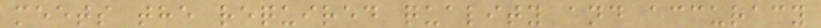meets the required quality and accuracy
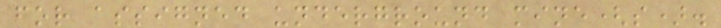for assigned underground mine(s).
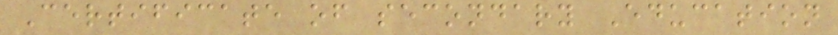Certificate of secondary Education
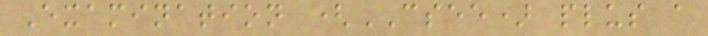Examination (CSEE) plus a
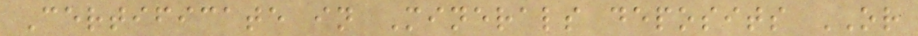Certificate in Minerals deposits OR
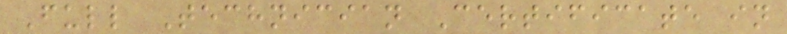Full Technician Certificate in
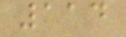114
